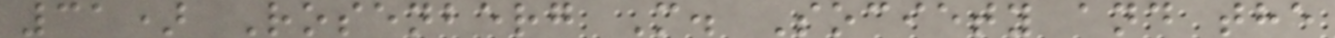31) Rosenberg M. Society and the
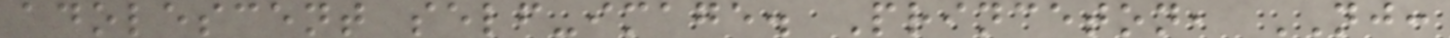adolescent self-image. Princeton, NJ:
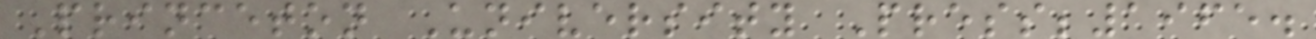Princeton University Press;1965.
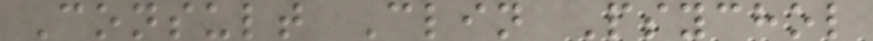Consult Clin Psychol
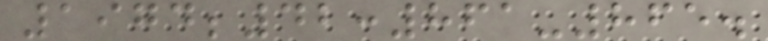1974;42:861-865.
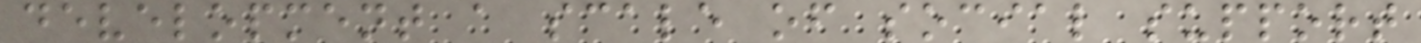development a scale of social support
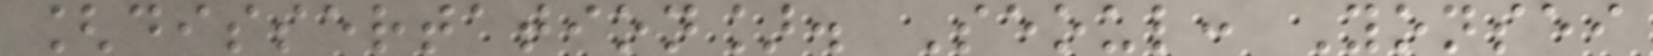[dissertation]. Seoul: Yonsei
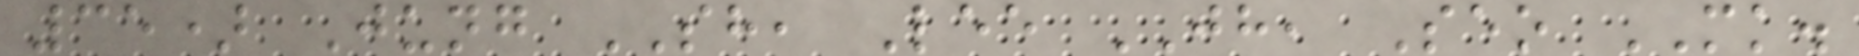35) Jung SH, Lee JH, Seo MK.
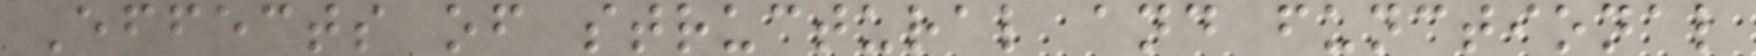Effects of structural and functional
